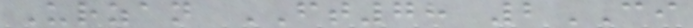Urzan FT78 2CI
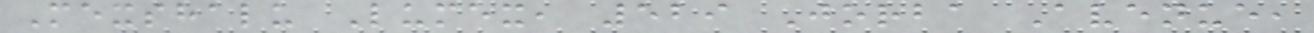Mexshalu Lumex, 529 Jorba Avenue,
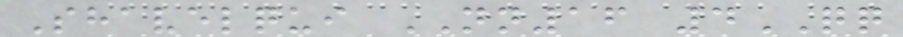Shavelqui NN16 4QQ
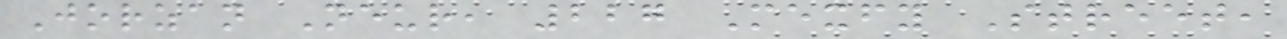Jorzan Neur, 227 Mexfy Street,
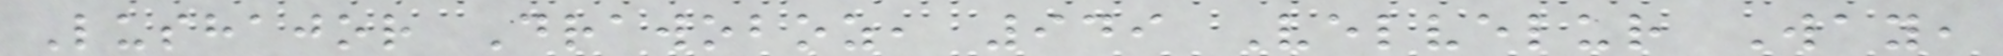Lushajor Drawoboz, 949 Velvelur Way,
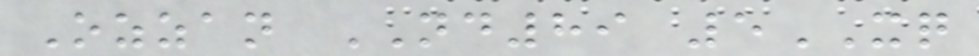Ozzan ND89 5XQ
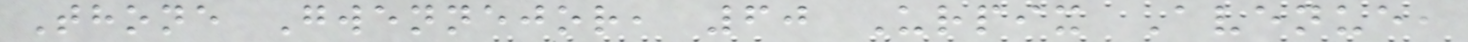Thone Gwennejor, 60 Urpix Avenue,
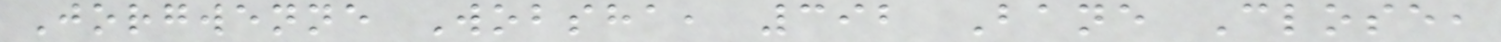Jorgwenne Wobsha, 392 Bane Close,
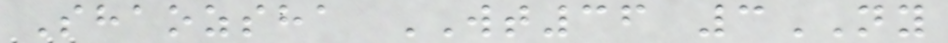Shaozsha WT36 3NY
